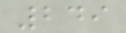249
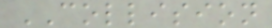COLLISION
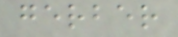gerber
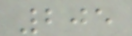205
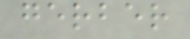gerber
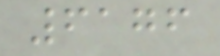6176
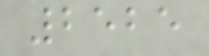2525
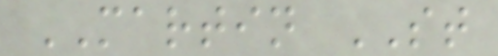MARTIN ST
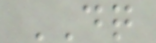DQ
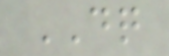DQ
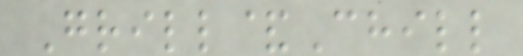Grill&Chill
